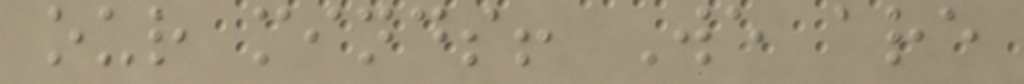our minds! We are
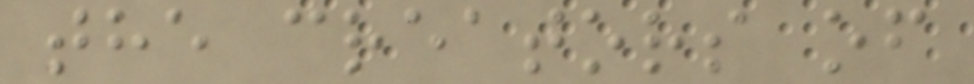the creators of
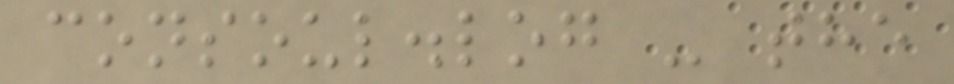consoul.log - the
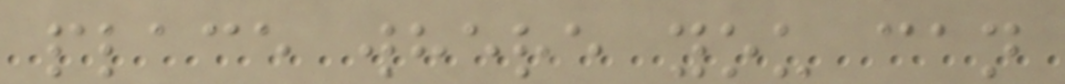place where you can
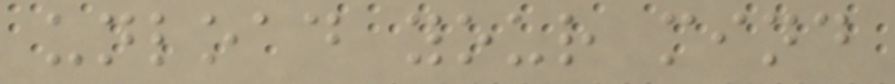unload your mind
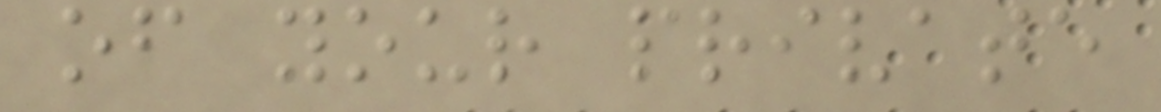of your private
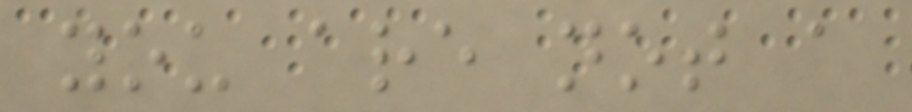you are not a
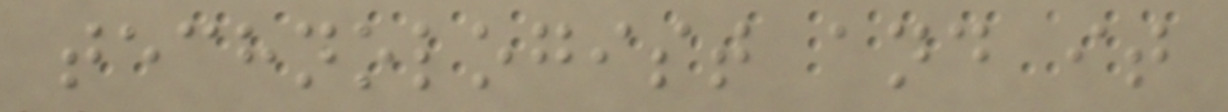technologist and it
